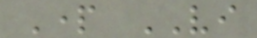Part VI
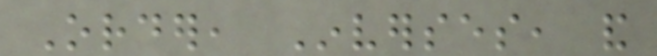Order, Inverses, and
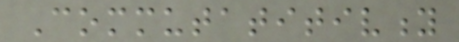Commutatitivity
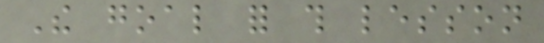The goal for this lesson
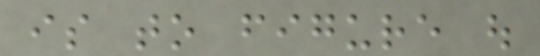is to figure out
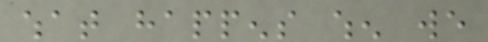what happens when we
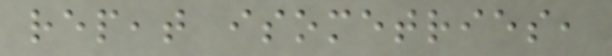repeat isometries,
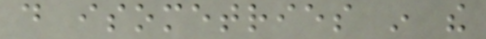do isometries in the
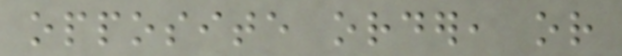opposite order, or
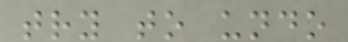try to undo
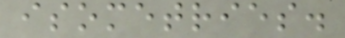isometries.
